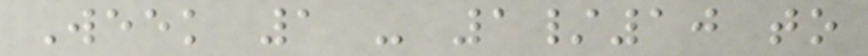Week 1 - 1/10 to
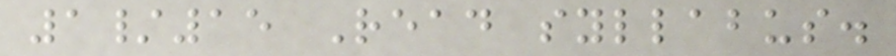1/15 Read syllabus.
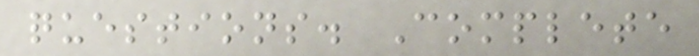questions. Complete
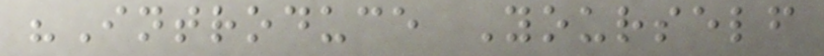"Introduce Yourself
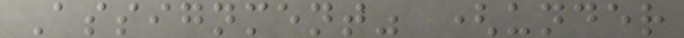Assignment" (under
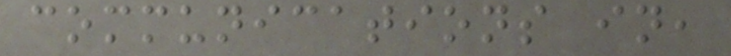communications in,
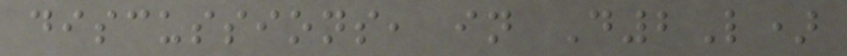discussions, in D2L)
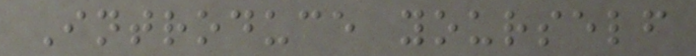Introduce yourself
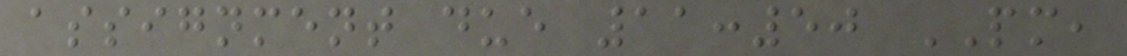assignment due 11:50 PM,
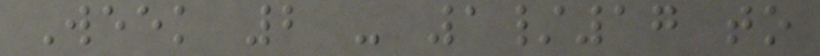Week 2 - 1/17 to
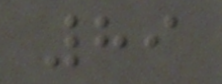89
